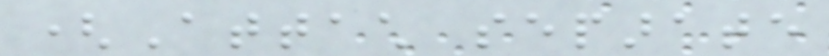(Attach separate
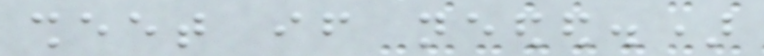sheet if needed.)
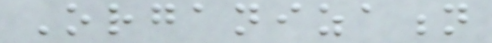Organization
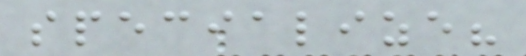specialize?
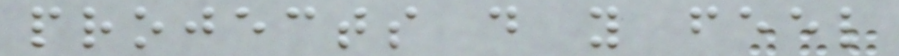projects do you feel
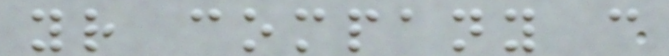your company can
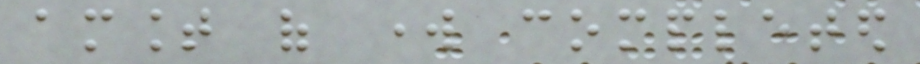amount of work completed
